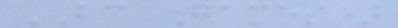BC Games)
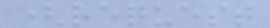(request
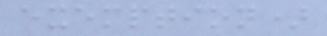exemption)
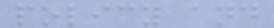policy and
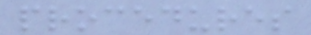procedures
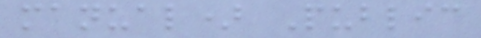manual) Public
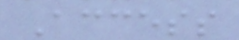Access
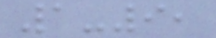1-9,
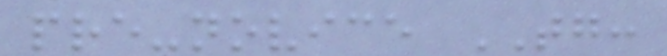pre-novice TG:
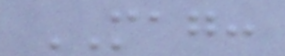MAG:
